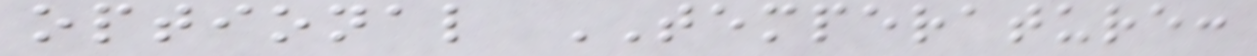optional TEMPERATURE:
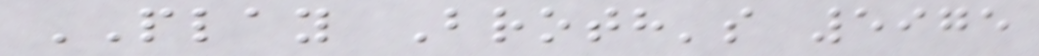PLAY Broth's 5975
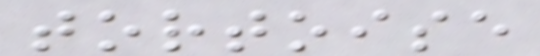tortoise
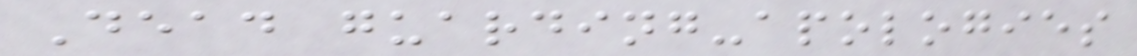Dead guarding-apologies
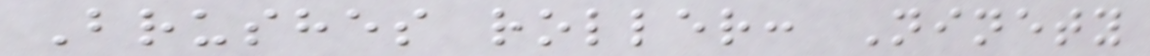Brushes roller: Ninety
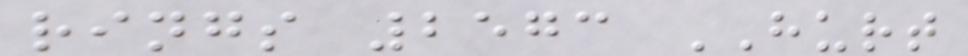rings 2573 HURT
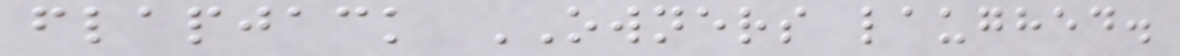flapjack OWNERS laughed.
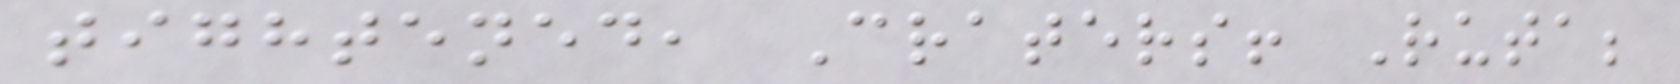tightened, Craters! Ruta;
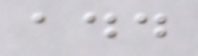add
